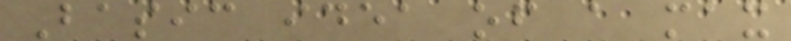Basic idea of a max
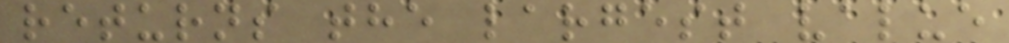returns the largest value
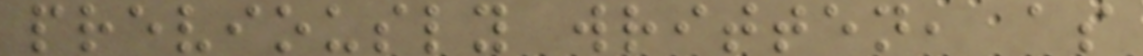previously written, as
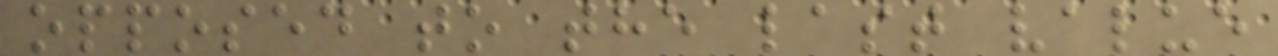opposed to the last value
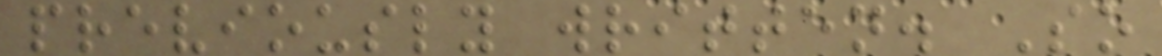previously written. So
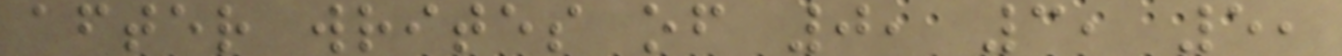after writes of 0, 3, 5,
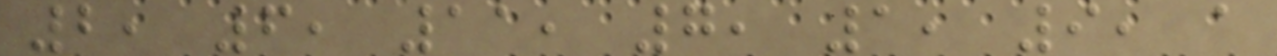2, 6, 11, 7, 1, 9, a
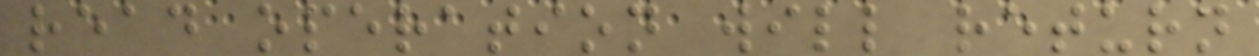read operation will return
